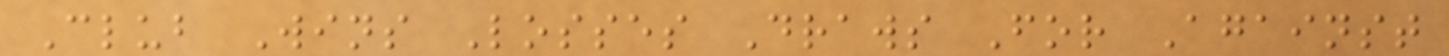Club Wins Losses Draws For Against
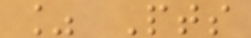% Pts
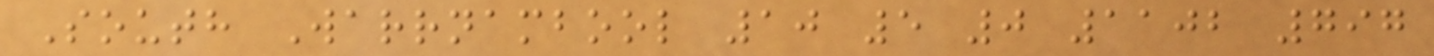South Warrnambool 10 5 0 1102 797
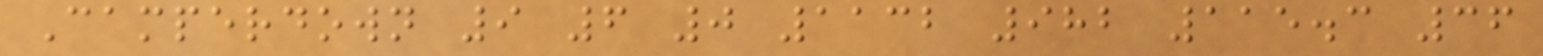Camperdown 9 6 0 1132 982 115.3 36
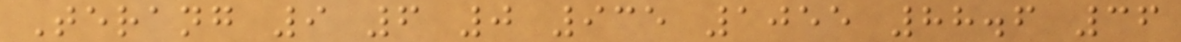Terang 9 6 0 935 1055 88.6 36
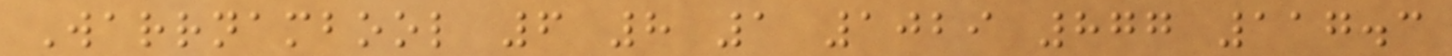Warrnambool 6 8 1 1029 877 117.3
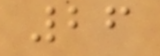26
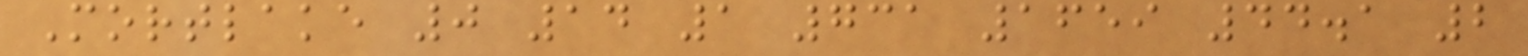Mortlake 0 14 1 731 1659 44.1 2
